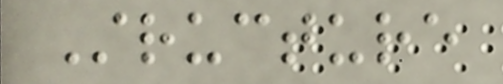Structure
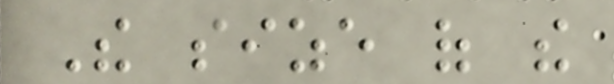The size of the
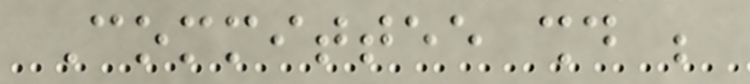Committee should be
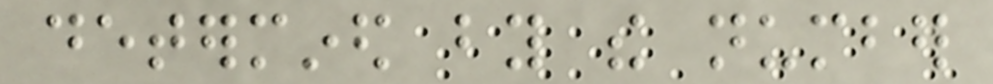determined by the number
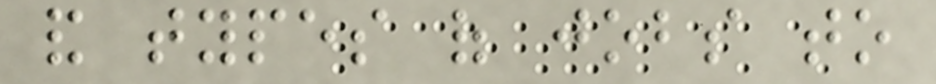and types of jobs to
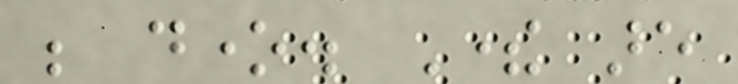be done. There are
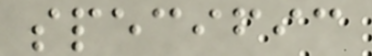specific
